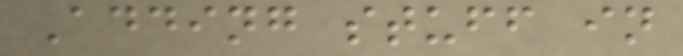Adding stuff in
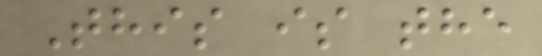This is the
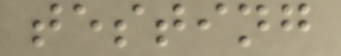testing
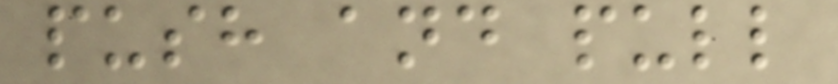push and pull
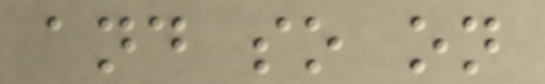and so on
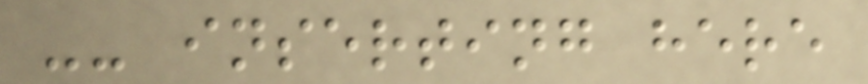-- inserting here
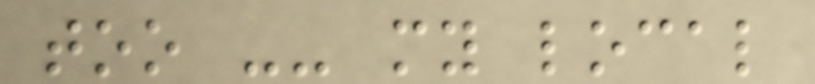too -- my local
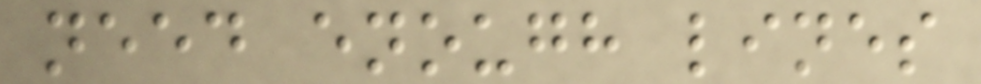need enough lines
